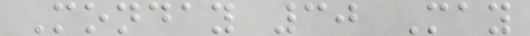Monday 30 May
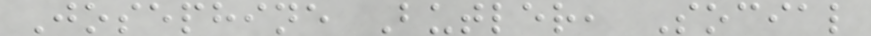Josephine Butler, Social
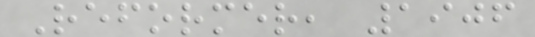Reformer, 1906
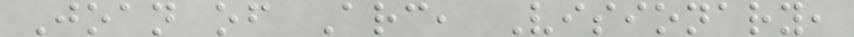Joan of Arc, Visionary,
